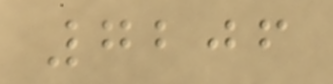7206
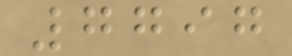7797
